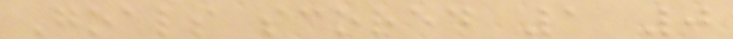Goals scored 1 0
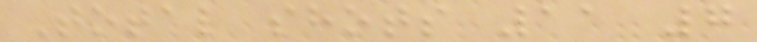Total shots 11 7
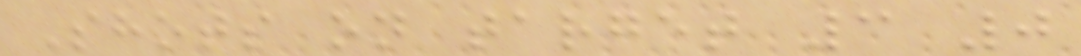Shots on target 3 0
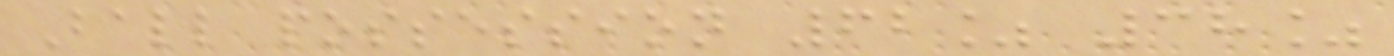Ball possession 62% 38%
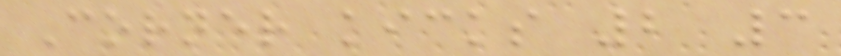Corner kicks 2 3
